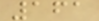161
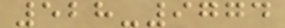528-9774
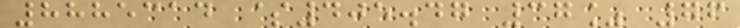8885314 $405.47 37% 76
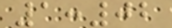1:02
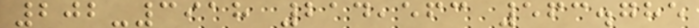202-3918 214,563 563.785
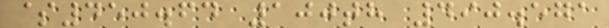$450.64 100th 490.571
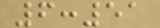6:51
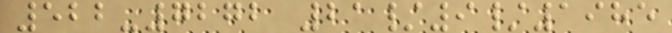522-7272 21/9/1985
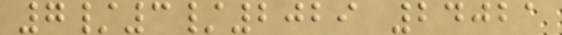7/3/2029 24021
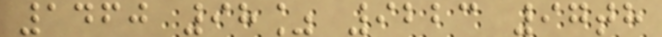1460 98% 9223 97th
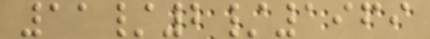11/2/1969
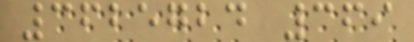3625724 369
